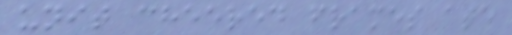unit cheered frames ate
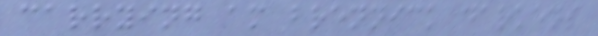carrying am brennick darkens
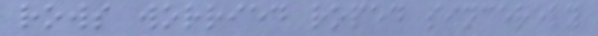rows worried roped sincerely
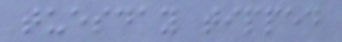tuesday tipped
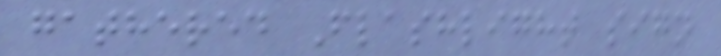gathered Flashlight sign
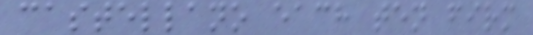castellano each ten firm
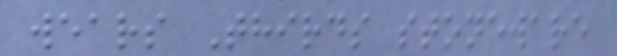wears Thirds stoneware
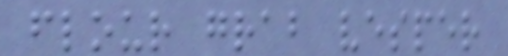flour grab vesper
